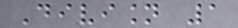Division 1
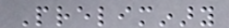Preliminary
